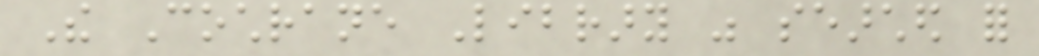The Cochrane Library was searched for
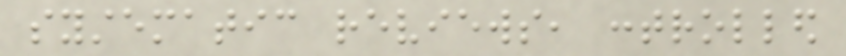systematic reviews, controlled
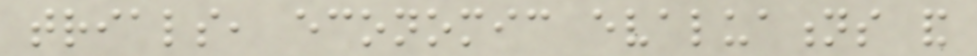trials, economic evaluations and
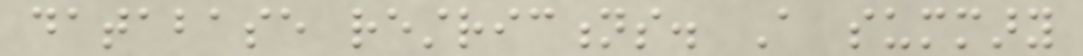database restrictions. A summary
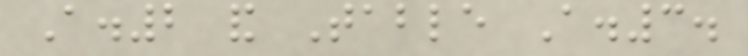A.2 and Table A.3.
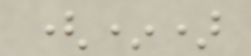(*)
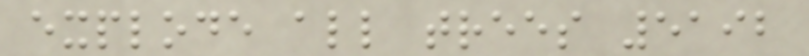explode all trees 5192
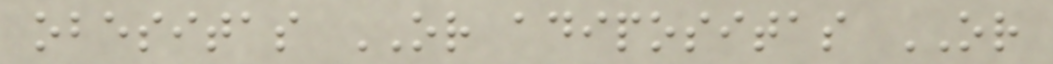obesitas OR adipositas OR
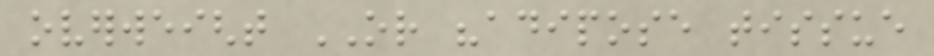overweight OR "adipose tissue
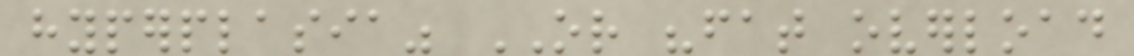hyperplasia" OR "fat overload
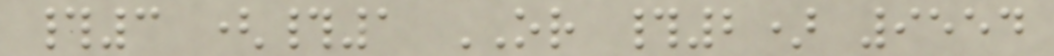#3 (#1 OR #2) 9554
